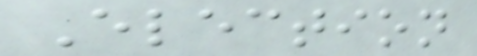Election
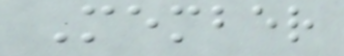Member
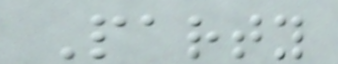Party
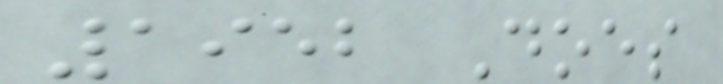1952 Does
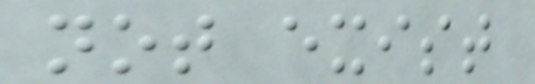not exist
